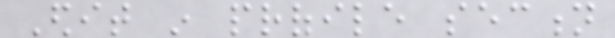Edit in profile section
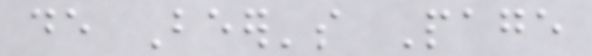de Beer's Page
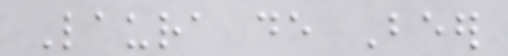Laura de Beer
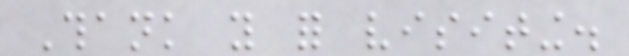Thank you for visiting.
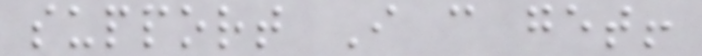support I can get!
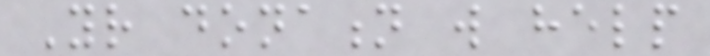Your donation will help
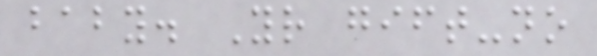baby. Your gift-no
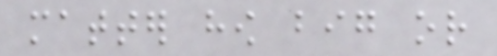matter how big or
